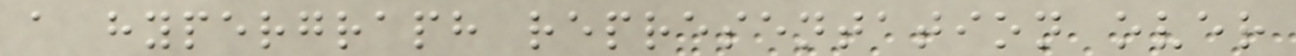a hypergraph representation over
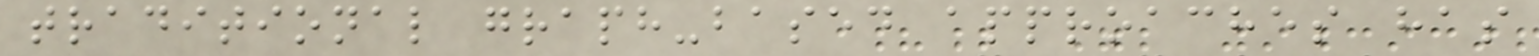traditional graph-based approaches has
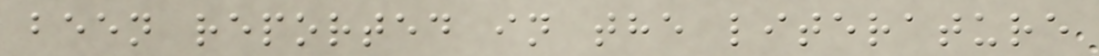been reported in the literature
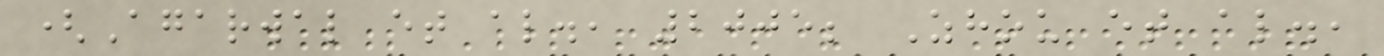(Agarwal et al., 2005; Zhou et al.,
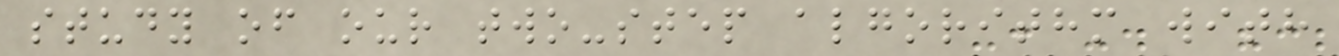study of our two-step algorithm with
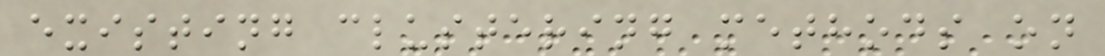existing clustering methods on
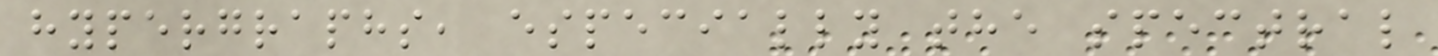hypergraphs, especially the spectral
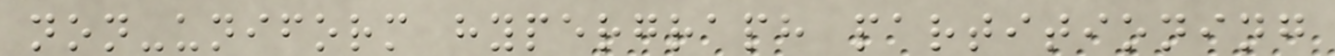non-uniform hypergraph partitioning
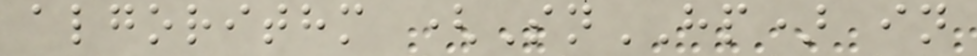algorithm (SnHP) in
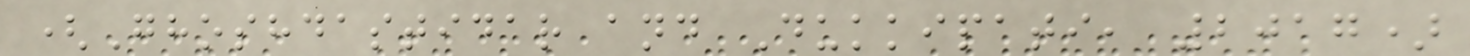(Ghoshdastidar and Dukkipati, 2017)
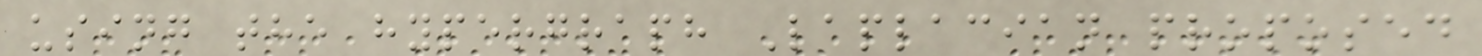using the hypergraph Laplacian proposed
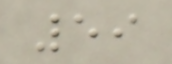59
